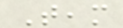Team
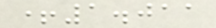+1.011
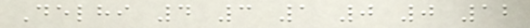Delhi 4 3 1 0 0 12
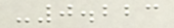-0.223
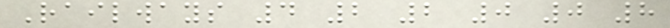Railways 4 2 2 0 0 8
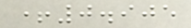+0.905
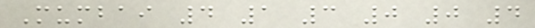Mumbai 4 1 3 0 0 4
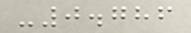-0.786
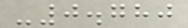-0.780
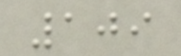109
